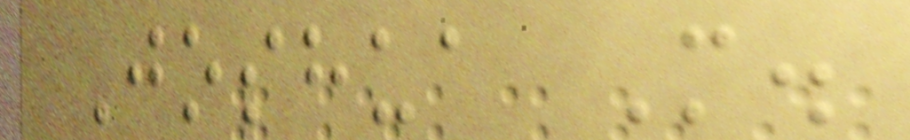Joshua M.
